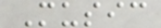Music
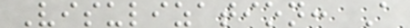Visulization: A
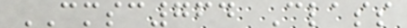CMSC764 Class
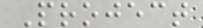Project
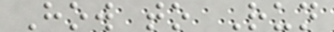How to Run
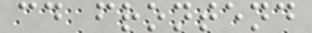cd frontend
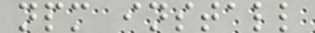npm install
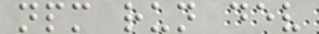npm run dev
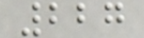227
